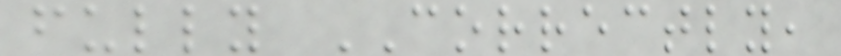fully CORRECTLY,
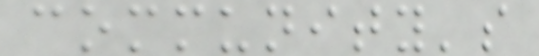community's
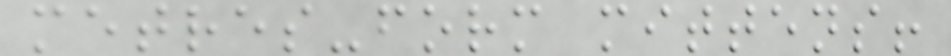metres-form mittens!
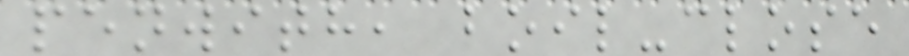penwith, boil-close
